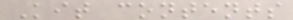Kit contents
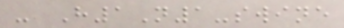- H1N1-swine
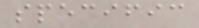specific
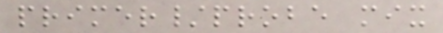primer/probe mix
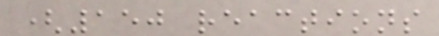(150 reactions
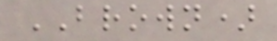BROWN)
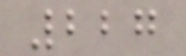227
